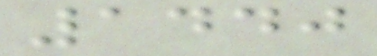1440
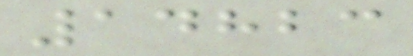14823
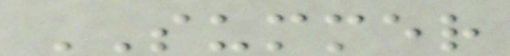SUMMER
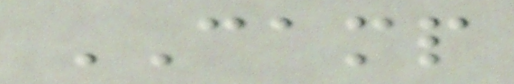CAMP
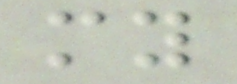my
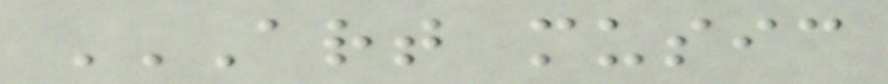ART MUSIC
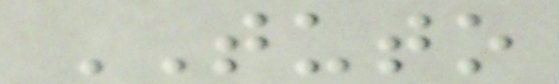TUTO
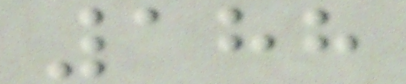188
